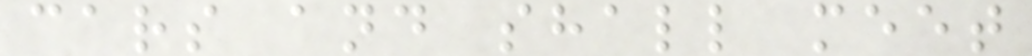cars and shall meet
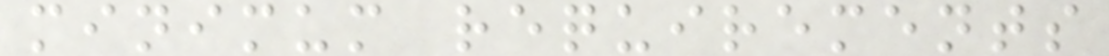minimum requirements
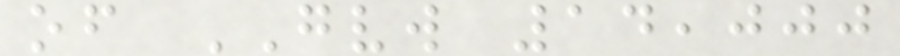of GVW 14,000
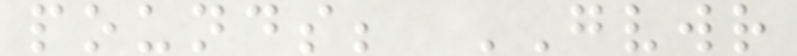pounds; GVWR
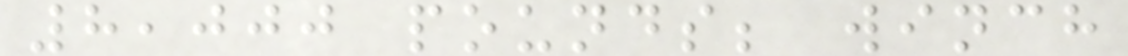8,000 pounds; winch
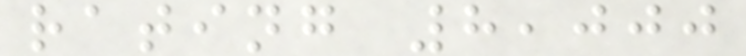rating 8,000
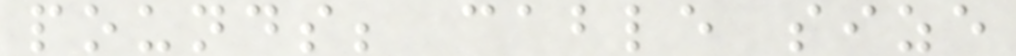pounds; cable size
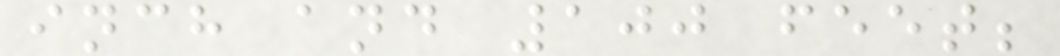inch and 100 feet;
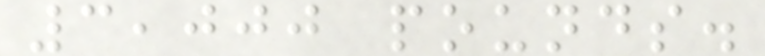3,000 pounds.
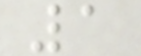1
